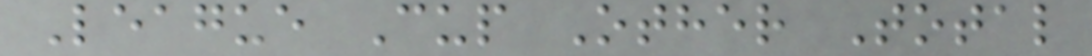League Cup Other Total
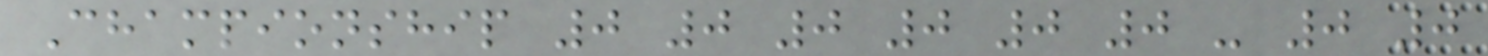Championship 0 0 0 0 0 0 - 0 0
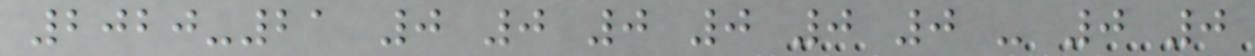2020-21 0 0 0 0 0 0 - 0 0
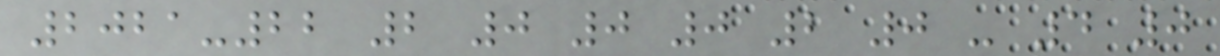2021-22 2 0 0 0 2 0 - 4 0
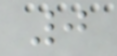0
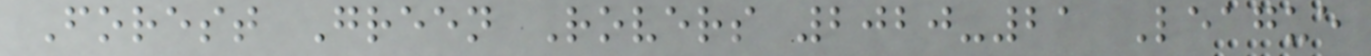Forest Green Rovers 2020-21 League
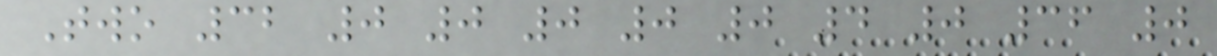Two 32 0 0 0 0 0 4 0 36 0
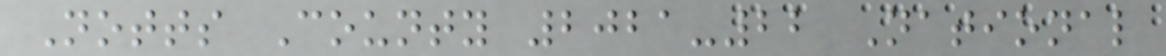Notts County 2021-22 National
